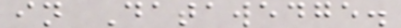in Datawedge.
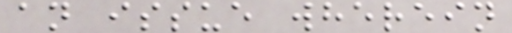an issue wherein
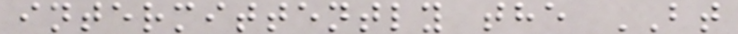intermittently the BT
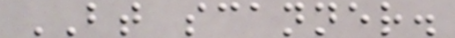BT scanner.
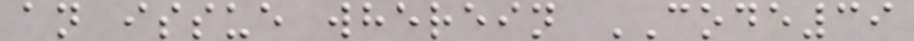an issue wherein CODE39
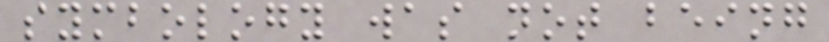symbology was not being
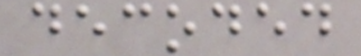decoded
